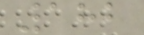182
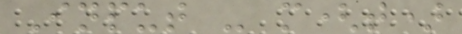Input - m(t)
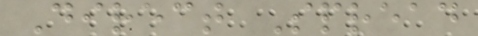Direct Spread
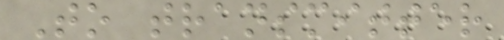To transmitter
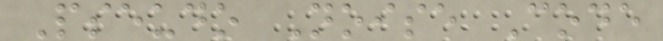Pseudo Noise Code
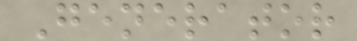Generator
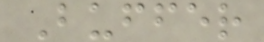Buffer
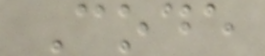Code
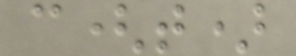c(t)
